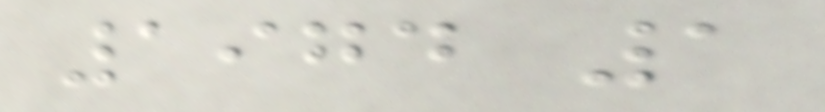1974 1
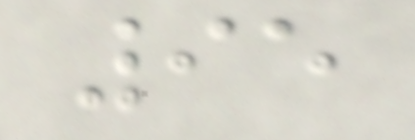95
